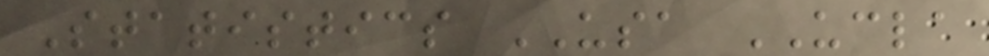Statistics USA UCLA
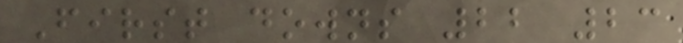First downs 22 23
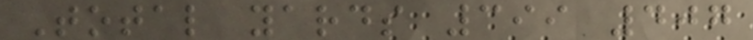Total yards 399 407
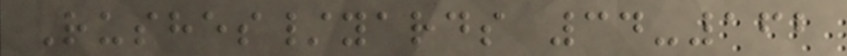Rushes/yards 34-162
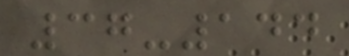37-144
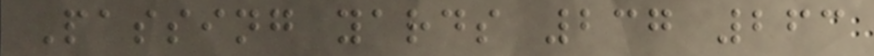Passing yards 237 263
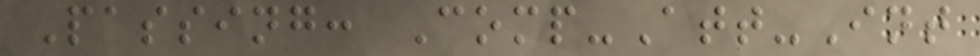Passing: Comp-Att-Int
